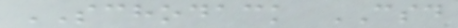SCHODACK CSD
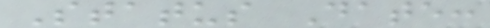Status Date:
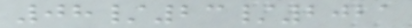08/23/2021
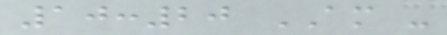10:20 AM -
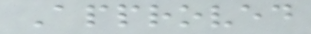Approved
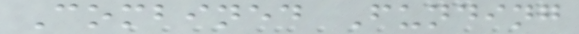Combined Funding
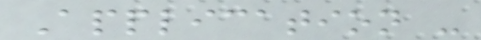Application -
